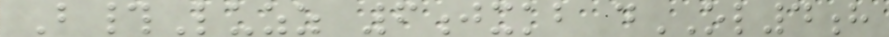B#Luzz 6jxkb dOL4h
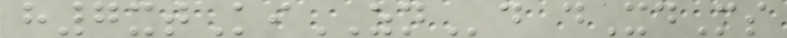h7xtKiZNd dXdMs
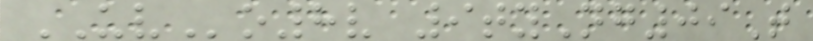UVo8v 9tyNg09T
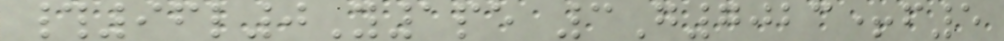#96l0Y1pe 3G7023+f5
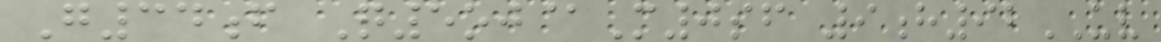G34f Q5oj@M0sf 9h92UV
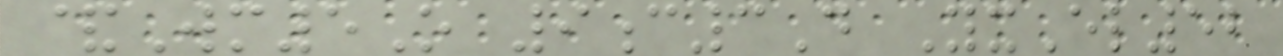&Wm5O 9c3D YxEl52
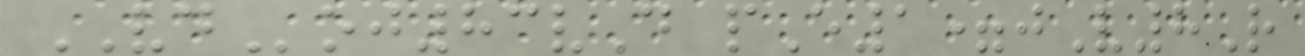VDoj83vD pE1=jV8R
